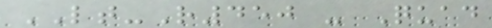LT-R450 - Quad
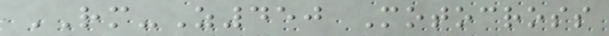RM-Z450 Motocross
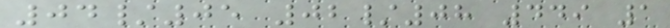04/05 02/08 449 1
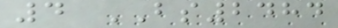4 BS2484
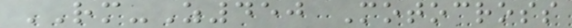RM-Z450 Motocross
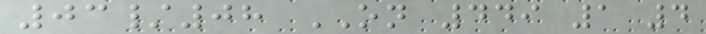03/08 ON 449 1 4
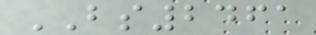BS2461
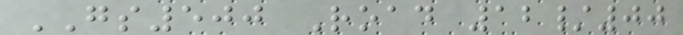GS500 Road 12/00
